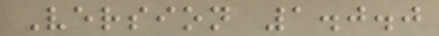Version 1.0.0
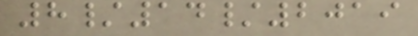8/14/2019
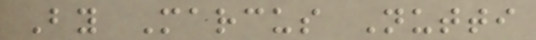By Marcus Nutti
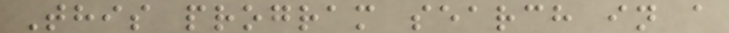This program search in a
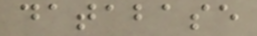database
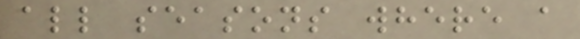all seasons where a
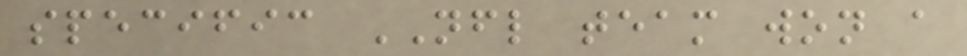specific NFL team won a
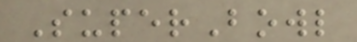SuperBowl
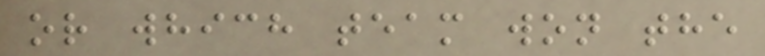or which team won the
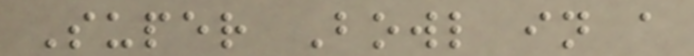Super Bowl in a
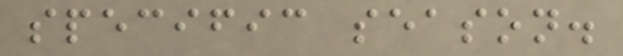specific season.
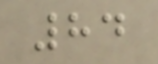84
